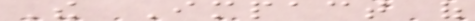The Impact of
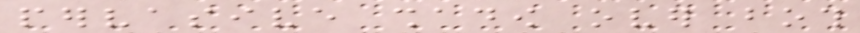pervasive shadow over both
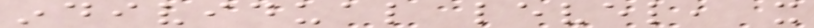individual level, it
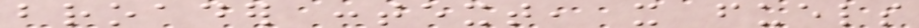broader context, it fuels
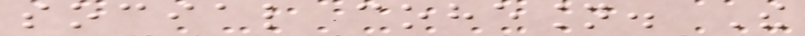social cohesion. The
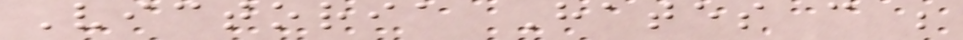Victoria Hates can be
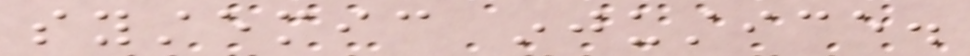systemic injustice.
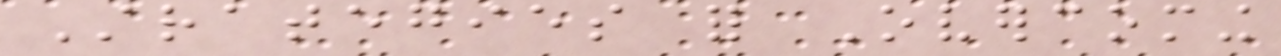Strategies for Overcoming
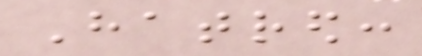Hatred:
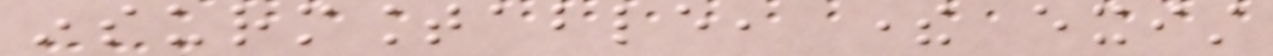insurmountable, there exist
